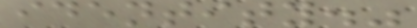identity."
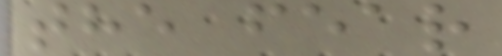the fear
